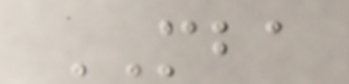MBA
